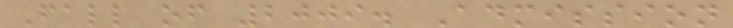Fall of 2009. Admission
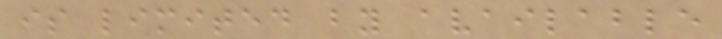is limited by available
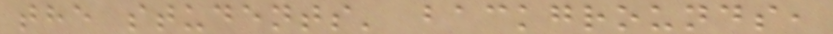the students' backgrounds,
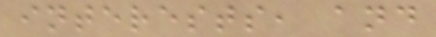interests, and
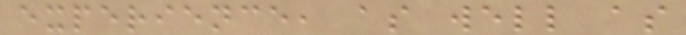experience, as well as
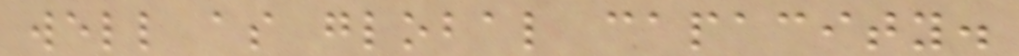well as global capacity.
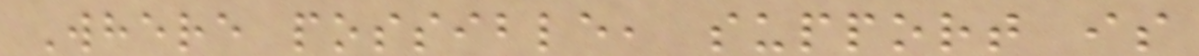Where possible, support is
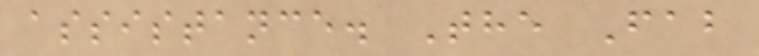assistance. The Fab
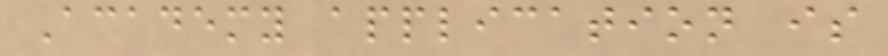Academy application is
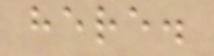here.
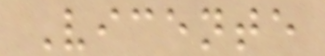Vicente
